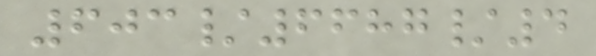603/6687/4
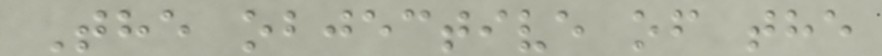The objective of the
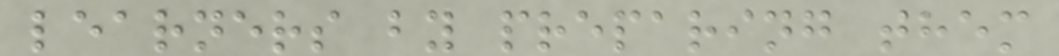learners by preparing them
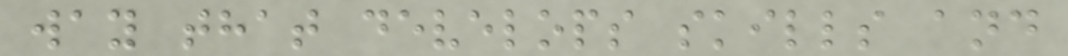way that develops skills and
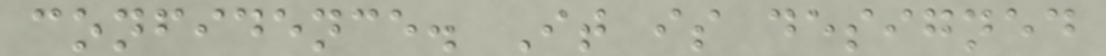confidence. It is designed
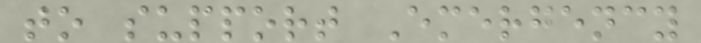to support Emergency
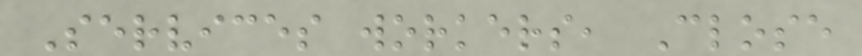Services workers, Close
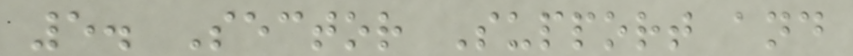5. Sector Support and
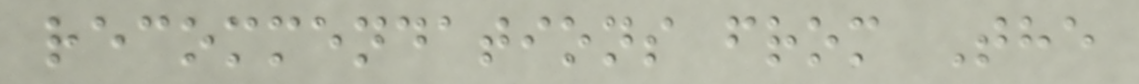recommendations from The
